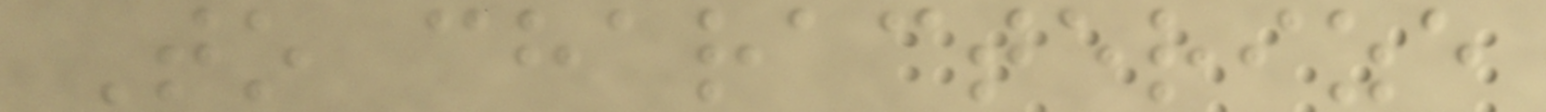To characterize
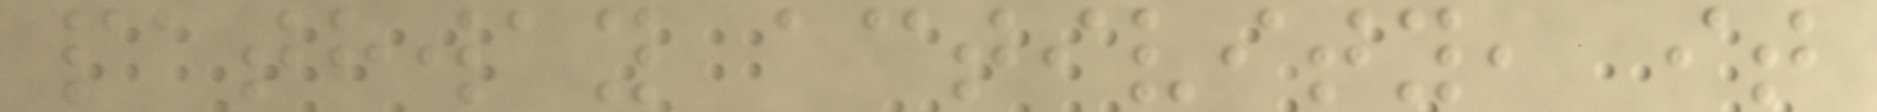pathway activity, it
